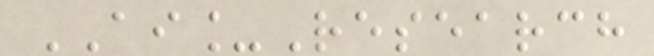AI_Research
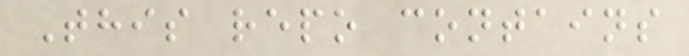This repo contains
